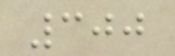300
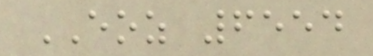EOZ 6554
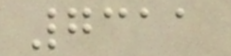7311
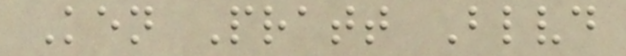Ken Pratt Blvd
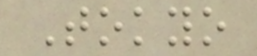Tokyo
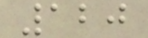120
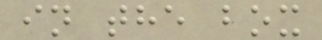in the box
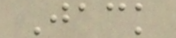Jack
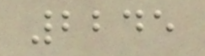2245
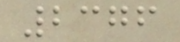2376
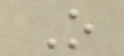O
